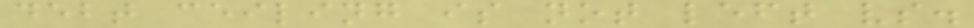debt ceiling is not left vs.
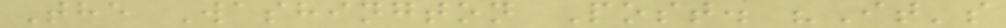The Washington Post. "It's
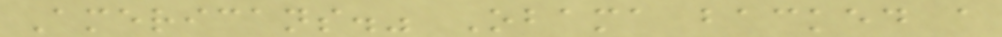Americans." Obama backed a
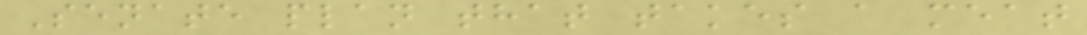Senate plan that takes a meat
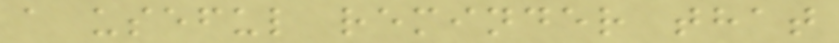a useful reminder that
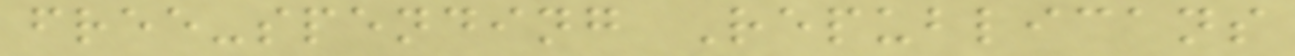free-spending Republicans
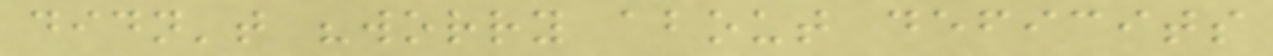didn't "worry about deficits
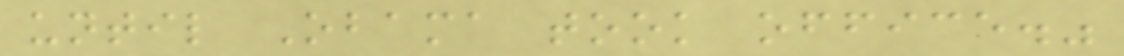until Obama took office."
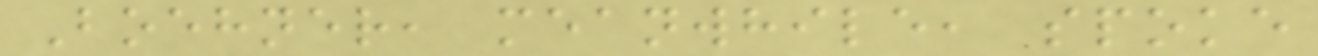Boehner, meanwhile, spoke
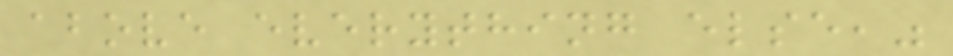above everything else,"
